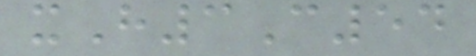xH3C54
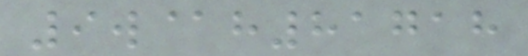9w@h81718
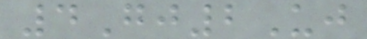4Gj2Uj
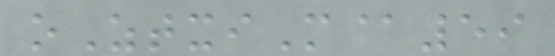oZtxiM@59
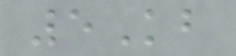5Kb
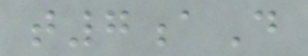t7aD
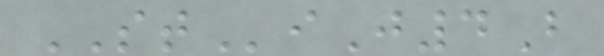STiJ4B
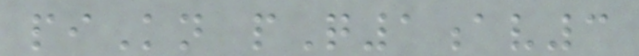piKn pQ1av3
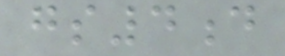gs4d
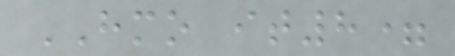HMO it8=
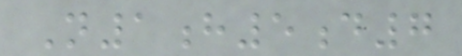N1h5d7
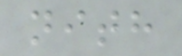nith
